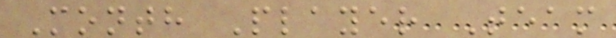Month Player Team
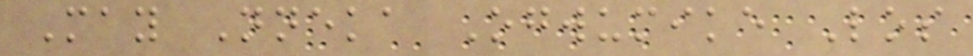May Nneka Ogwumike Los
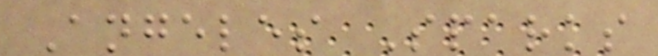Angeles Sparks
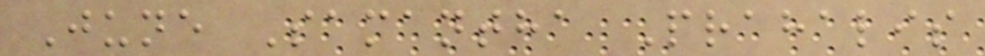June Samantha Prahalis
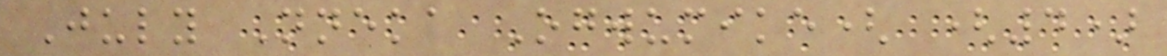July Nneka Ogwumike( (4)
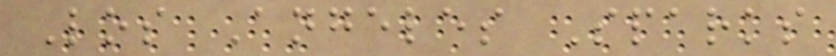Los Angeles Sparks
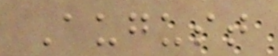August
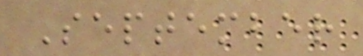September
